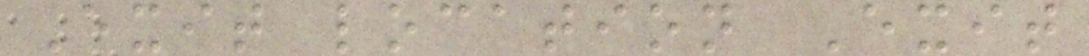Exit location Exit
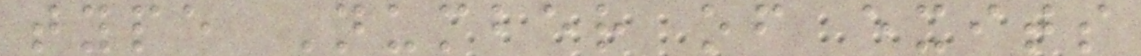type Number of exits
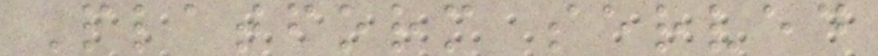Platform served
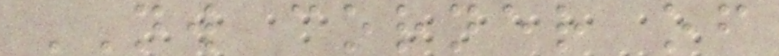NW corner of
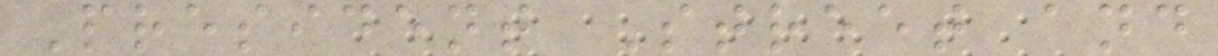President Street and
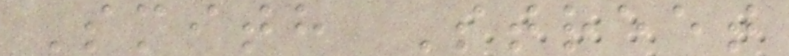Smith Street
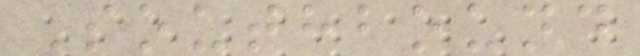Southbound
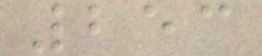253
